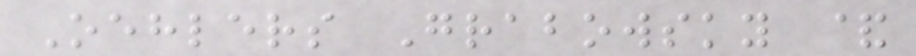Oehlers Grabowsky &
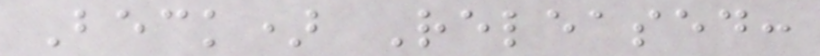Beck) Released:
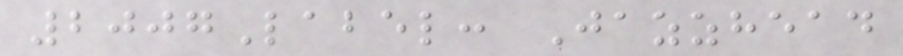2007Label: Jazzhead
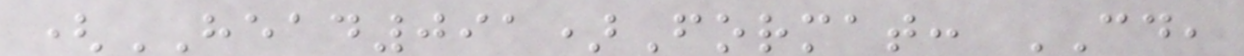(HEAD091)Format: CD,
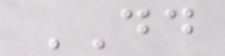DD
